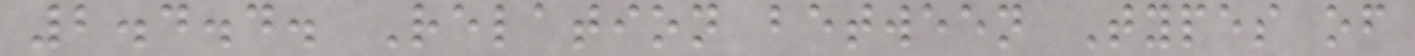2.4.4. Relation between Types of
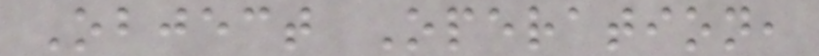Object Operation,
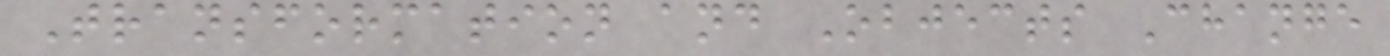Transformation and Objects Change
